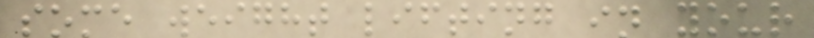some weight lifting in your
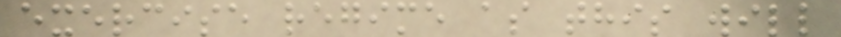exercise regime as this will
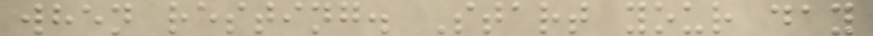when resting. Start your day
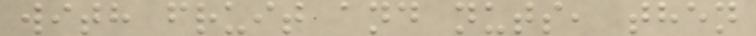with fruit and nuts, then
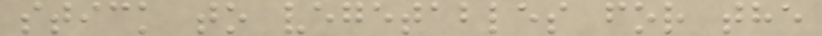stick to vegetables for the
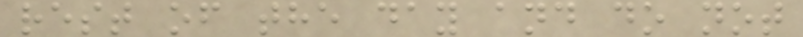rest of the day and do not
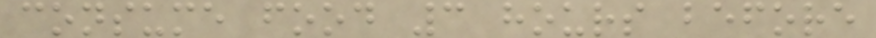consume food 3 hours before
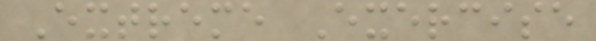Extreme Exercise
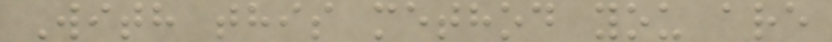With this method you are
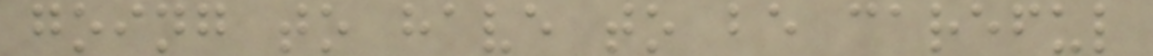going to have to be careful
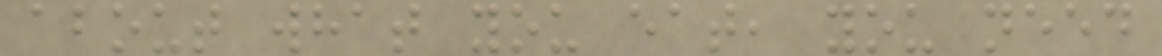about what you eat, you need
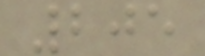205
